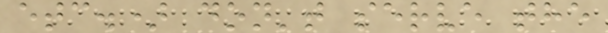etc.) don't serve the
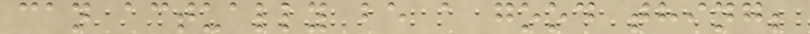can actually be a good thing;
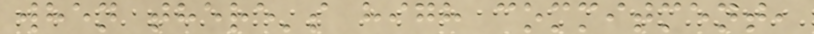when there's high commitment,
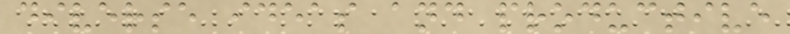diverse ideas and productive
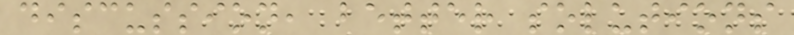discussion, better solutions
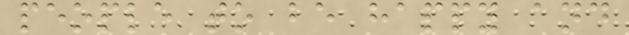people to be happy and
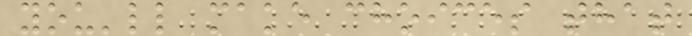you'll make choices that
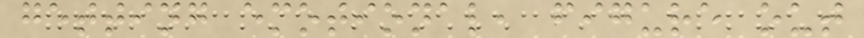getting emotional, figure out
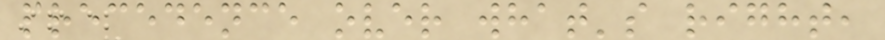precedence over what's right,
